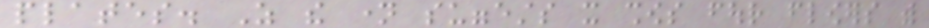plates. As the name suggests it shows four flowers with
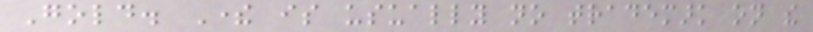Gold. There is usually no trademark on the
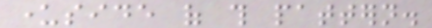underside of this pattern.
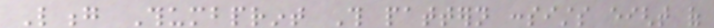Long Thumbprint This pattern consists eight of
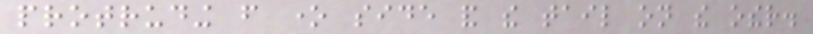protruding from one side and the tail on the other.
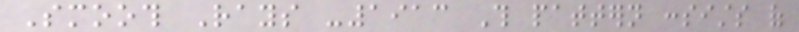Smooth Rays -1913 This pattern consists of
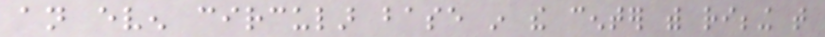an even circular base in the center with ribbing that
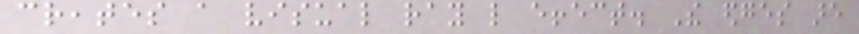creates a visual ray like effect. The edges are
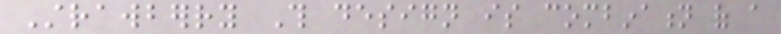Strawberry This design is combination of a
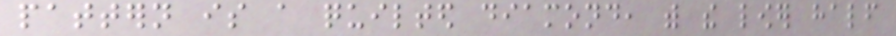pattern is a quilted diamond, with the lower half
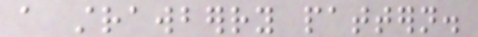a strawberry pattern.
